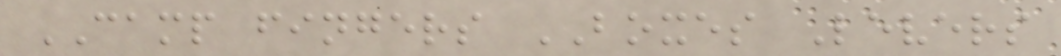CAMP fingers BOXES Levers
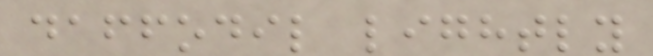daffodil lightly
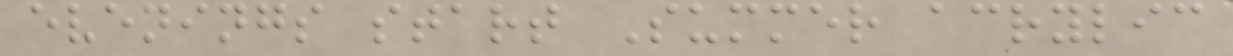evenings start Summer acrylic
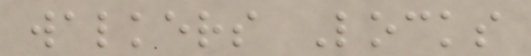walkers Locks
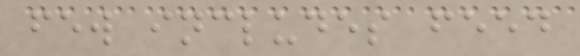few includes feed
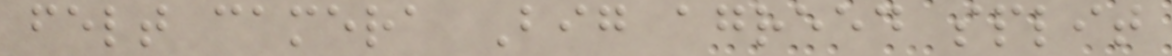felt camera Big agreed split
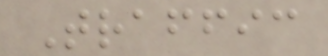Traffic
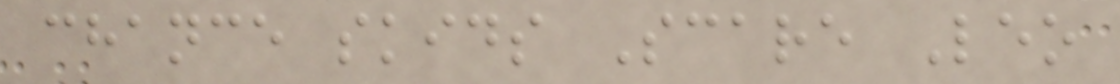chance skids Scare Leo
